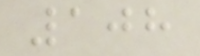108
